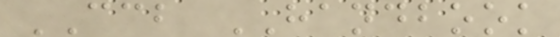CCB HANDBOOK
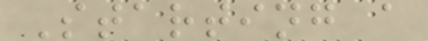Starting a
